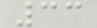33
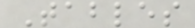Tables
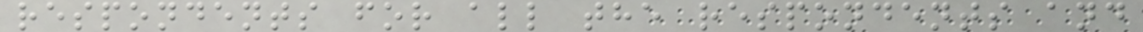respondents for all the respondents and
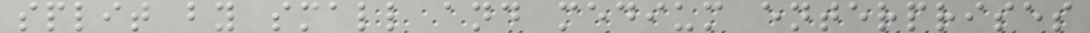split by small and medium enterprises
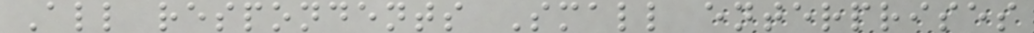All respondents Small enterprises
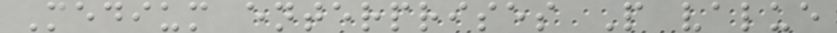Medium enterprises P value
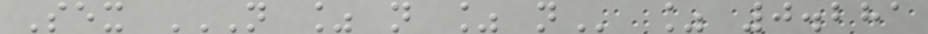Sex N % N % N % 0.281
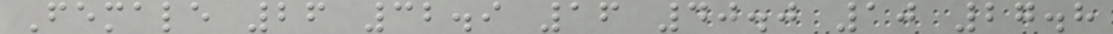Female 26 32.9 16 40.0 10 27.8
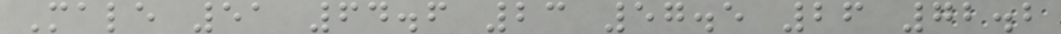Male 51 64.6 23 57.5 26 72.2
